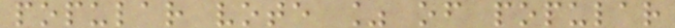popular vote % of popular
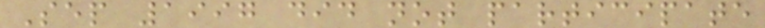Sep 1997 did not participate
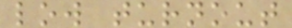low turnout
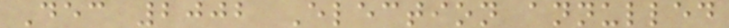Dec 2002 Election annulled
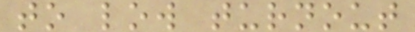to low turnout
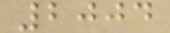2004
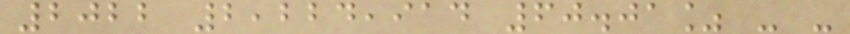2022 2,224,914 60.01% - -
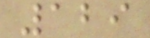129
